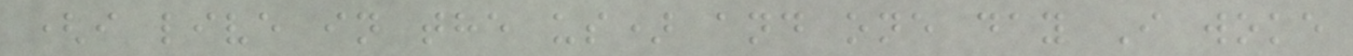(i live in the us) and one day I woke
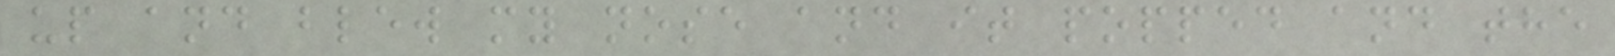up and blew my nose and it popped and the
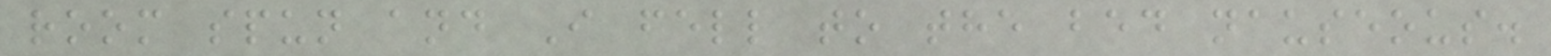room spun and I fell to the bed nauseous.
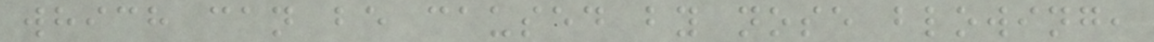which can be caused by nose blowing,
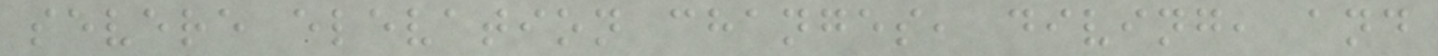severe elevation changes, diving, and
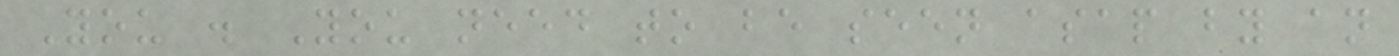You . You need to be seen asap by an
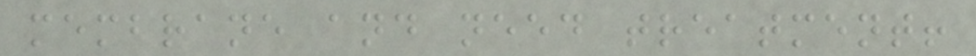membrane and need treatment!
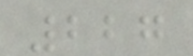227
